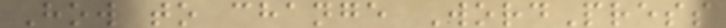How to change WordPress
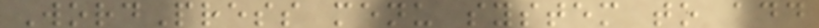WordPress menu system to add
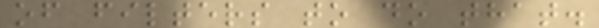of filters to do that.
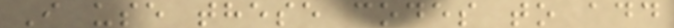I use these codes to add
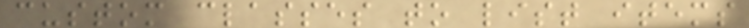custom classes to list items
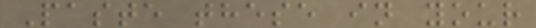Paste these in your
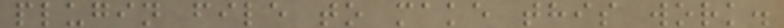plugin file to make this work.
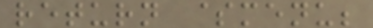return $menu;
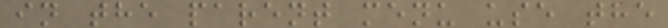in the parent menu use the
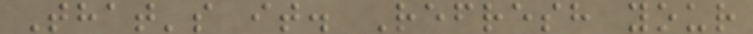That's it. Refresh your
